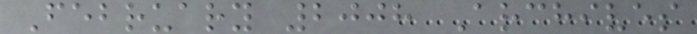February 2008 Archives
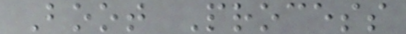Boot Process
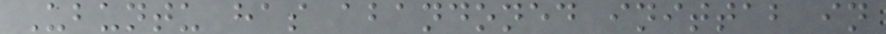Ubuntu has abandoned inittab in
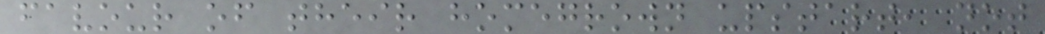favour of their homegrown upstart, not
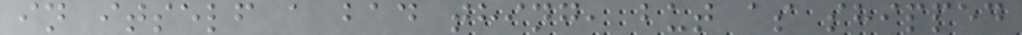in itself a bad thing, but as shipped
